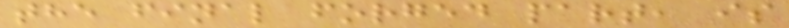the final forged part, is
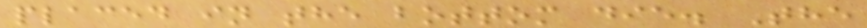placed in the bottom die. The
